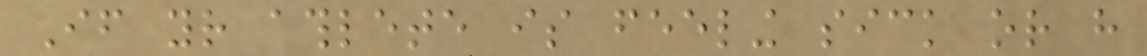If your athlete is feeling sick or have
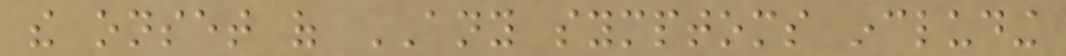the onset of ANY symptoms including
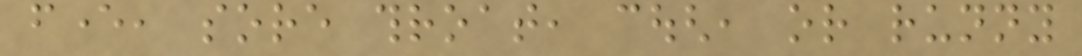fever, sore throat, cough, or runny
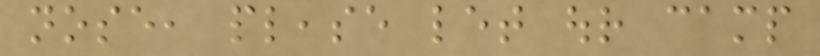nose, please let our camp
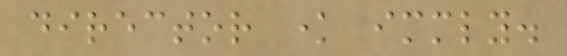director know immediately.
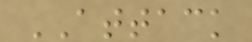ATTACK
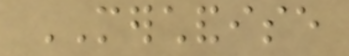MERCHANDISE
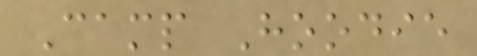Camp Hoodie
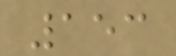153
